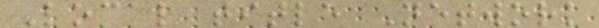Local title Network
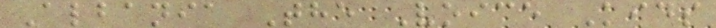Albania The Voice Kids
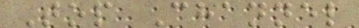Top Channel
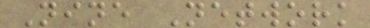Nine Network
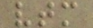vtm
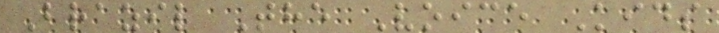Brazil The Voice Kids
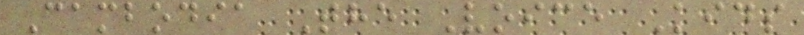Cambodia The Voice Kids
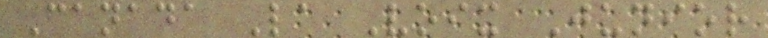Canada La Voix Junior
